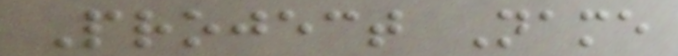Project Name
